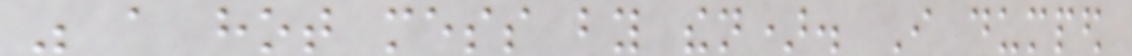was a hot mess by then). I dumped
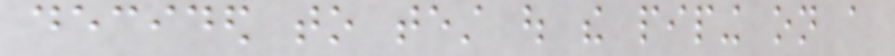decided to test out the piping on a
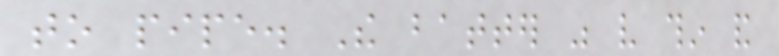to pipe. The batter was very thin and
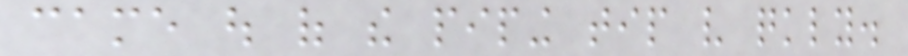came out of the piping tip very quickly.
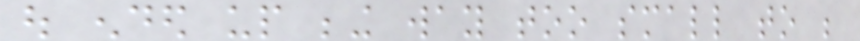out ended up being way too small to be
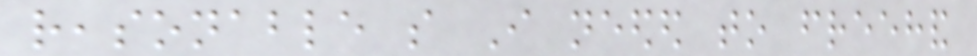reasonable so I needed to freehand
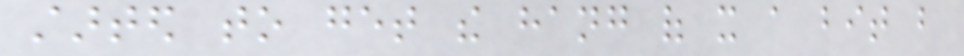started to get the hang of it a bit but
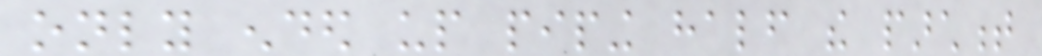only ended up piping half the parchment
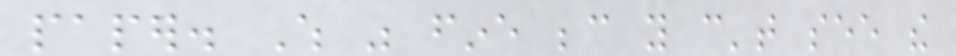paper. Which was fine because you can't see the
